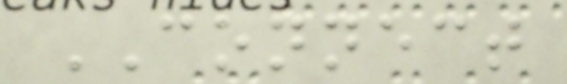CONNECT
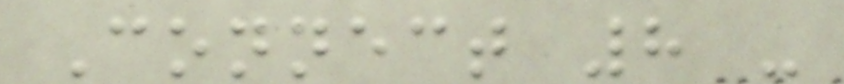Connect 8 -
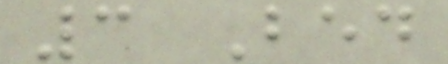3 Bed
